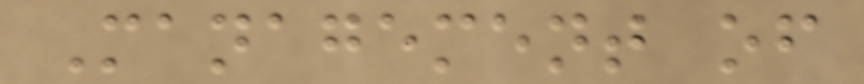Management of
